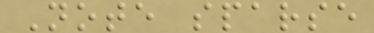Note sparse
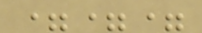===
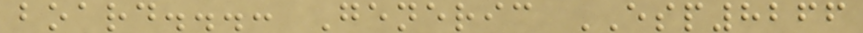board...: Generic ESP8266
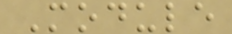Module
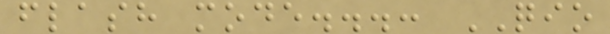flash mode...: QIO
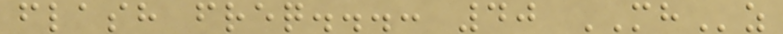flash freq...: 40 MHz
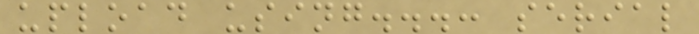upload using...: serial
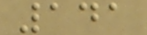141
